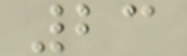23
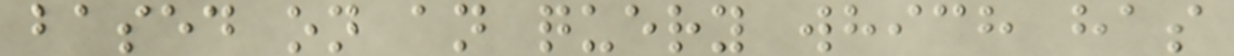based on an query which has
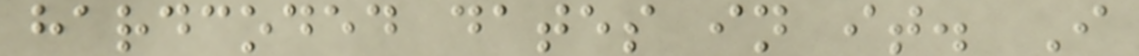hardcoded dates in it. I
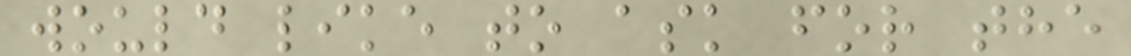would like to ask for the
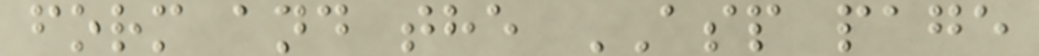form and the ASP page
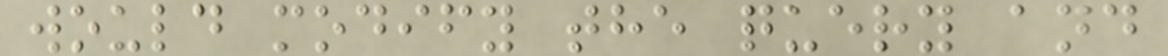would modify the query and
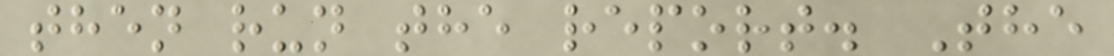then run the report. The
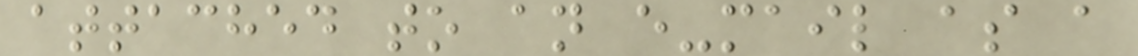attached to an e-mail as a
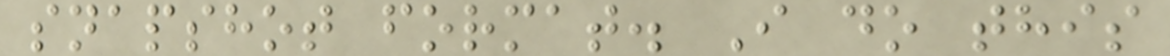snapshot format. I do this
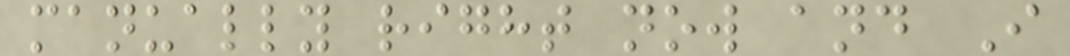manually right now and I
